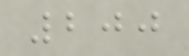200
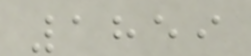1859
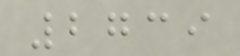2739
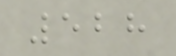528
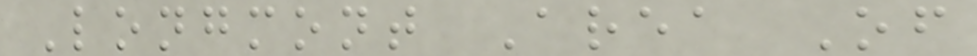Longmont Area Of
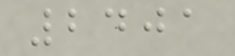2401
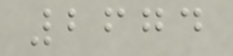2674
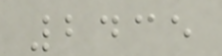2435
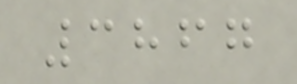3867
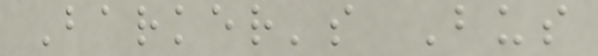Barker's Bus
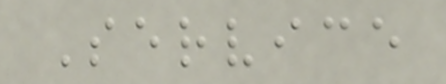Service
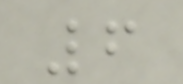6
